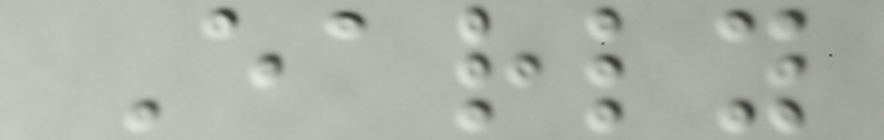Early
